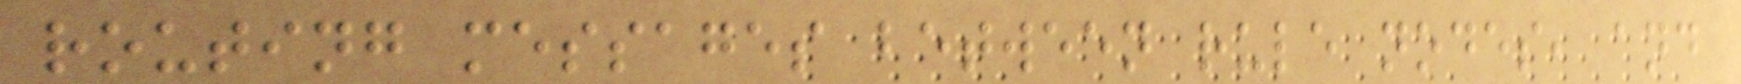routing messages between rule nodes, and
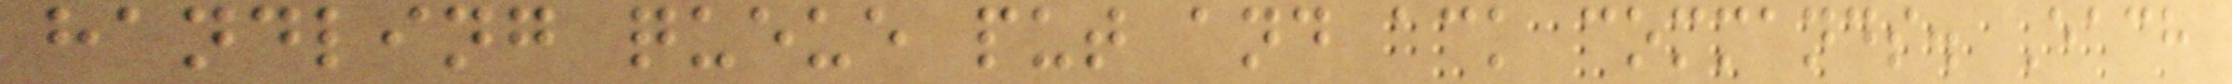handling queue put and ack commands. Each
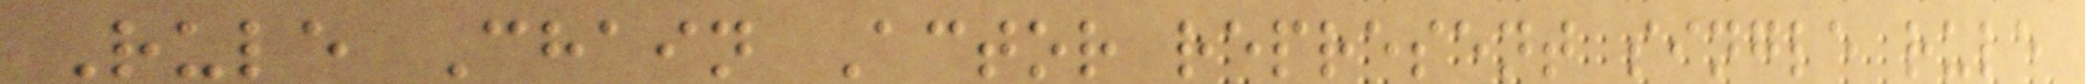Rule Chain Actor represent single rule
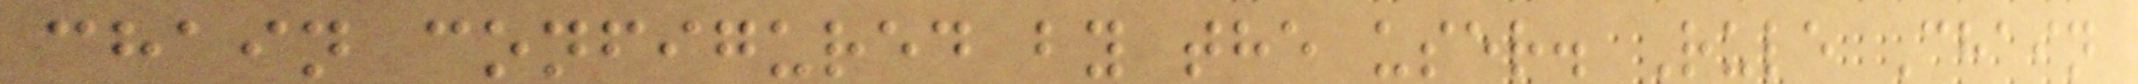chain configured by the user. Rule Chain
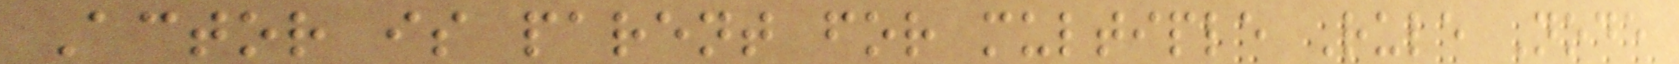Actor is parent for multiple Rule Node
